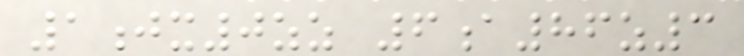1jx0zz 6a86z3
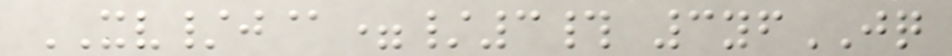XV/j@=/3# 3yfJQ
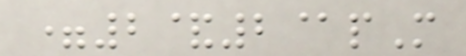=2&2@pM
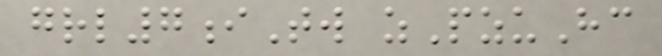grl7iTw zPzuHc
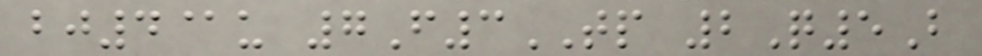bj4@u 7F3TP 2Q5B
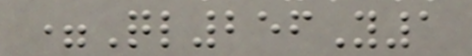=Ql256Y1
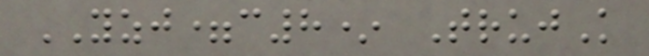YZJ=c8* TrujK
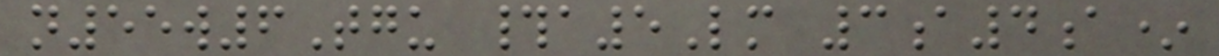n55w6Tgu #a5Lm 3a4a*
